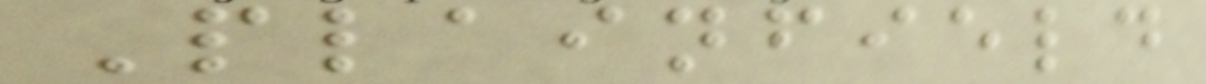Plainfield
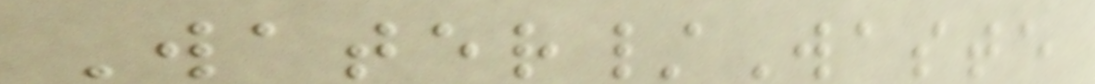Water/Waste
